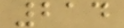214
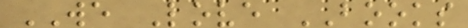WE Love BOOKS
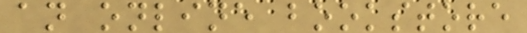an online bookstore
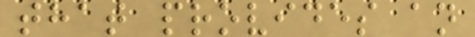that provides an
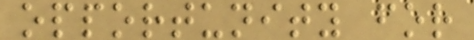opportunity for
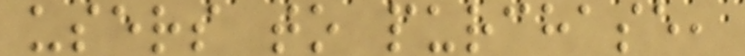users to purchase,
